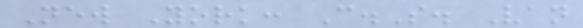New York: C.S. Van
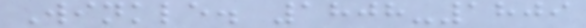Winkle. 1808-1809
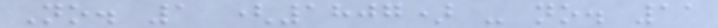No. 1 (1807) - no. 11
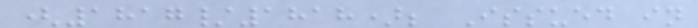(1817/1818); Issued in
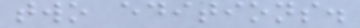two editions.
